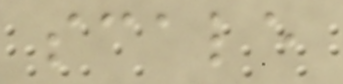scale
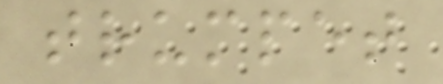trumpet
